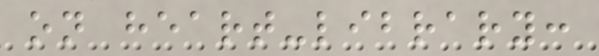on heart-library:
